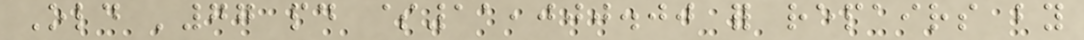Old '77 paid $11,000.00 for repairs by
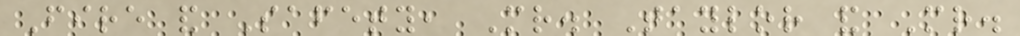Fire and Safety, Mr. Taylor and Mr.
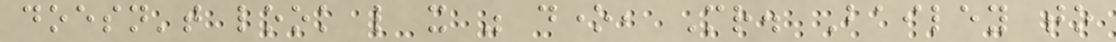doesn't look like it was done, Mr. Bailey to
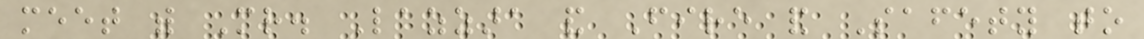meet with Mr. Lazzara and Fire and Safety to
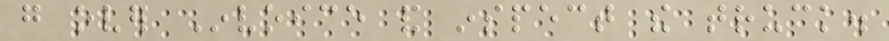go over Invoice and inspect the truck.
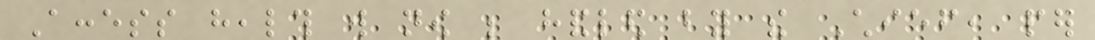Access health will now be handled by the Chief, per
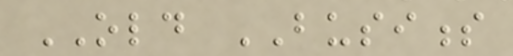OLD BUSINESS
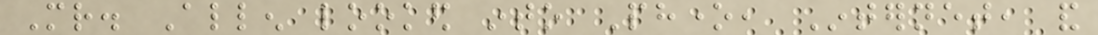Mr. Allen looked into Phone, Internet, and
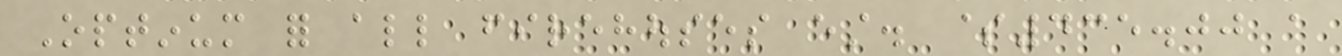Optinum for all firehouses est. $435.00 a
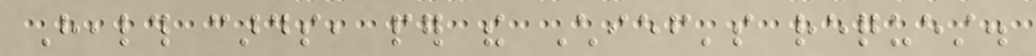Health cards, per the Chief's request.
